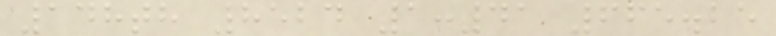148th 8524 1:41 665.25
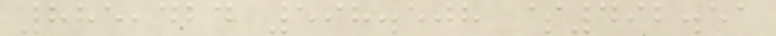885,424 598.508 $492.51
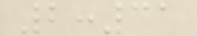2:31
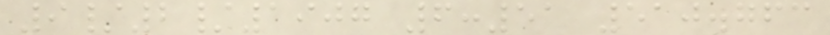9/2/1907 6:51 510.763
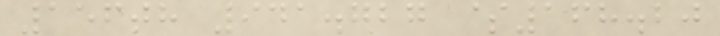156th 941.727 $168.20
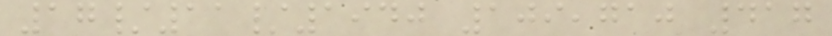17/11/1940 109,710 417
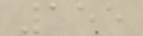155
